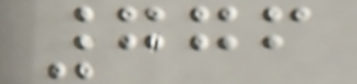776
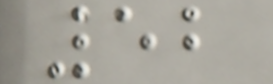52
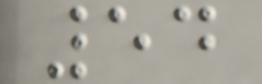54
